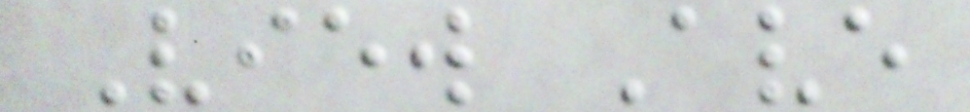View Ave
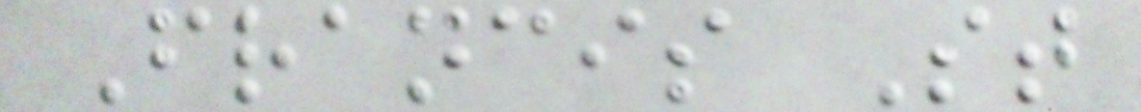Francis St
